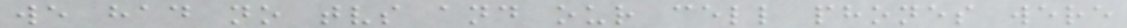we had no tvs and our cell phones were
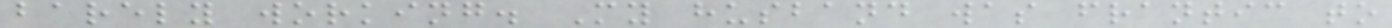barely working. My husband was frantic to
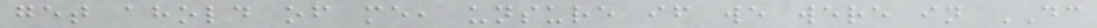get ahold of me, unsure if we were in DC
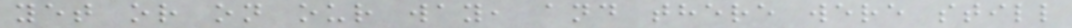yet or on our way, and there were still
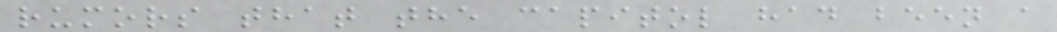rumors that the capitol had been a
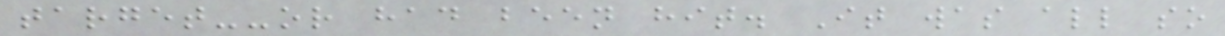target--or had been hit. It was all so
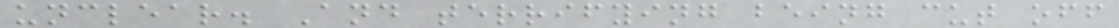unclear. And terrifying being cut off
